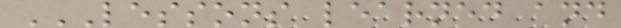LESSONS LEARNED AND
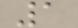1
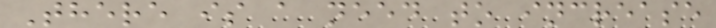There is a need to increase
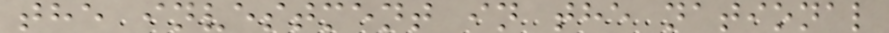the investment in the national
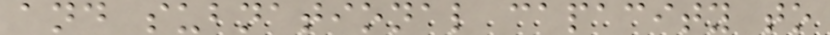and subnational capacity to
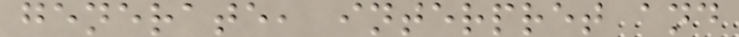generate, interpret and
